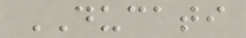DUCATI
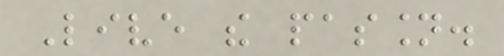Live the passion.
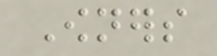Owners
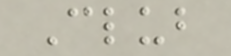Club
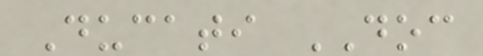Ducati DOC
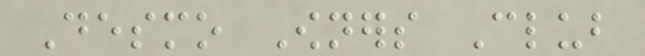Desmo Owners Club
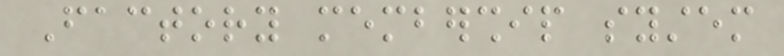Factory membership system
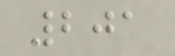201
